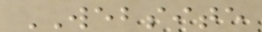WEBSITE
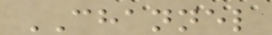CHANNEL
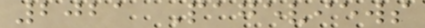2021 Pageviews
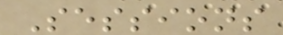Sessions
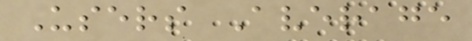Users Average
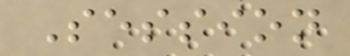Session
